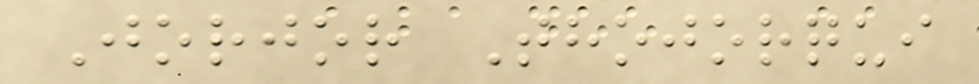Jorjor Thojorqui
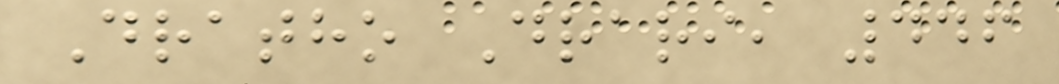Dratho Drari, 446
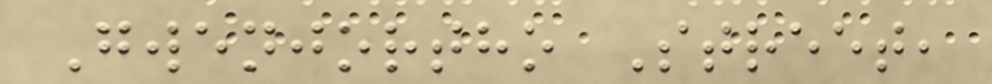Gwenjortho Street,
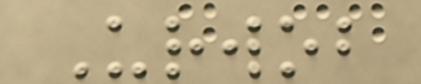Urwob
